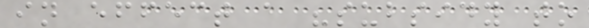in effect a "subsidy to
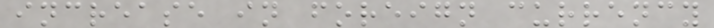increase in foreign currency
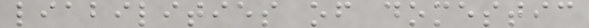liabilities of domestic
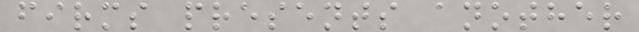firms presents another
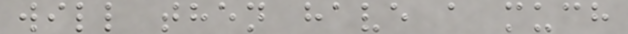will then have a much
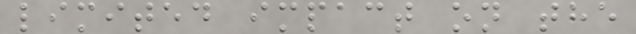limited impact on the
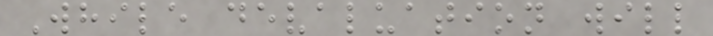While devaluation will
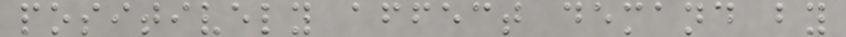positively affect demand by
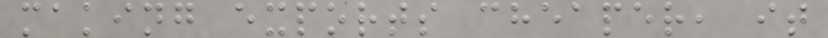making exports cheaper, it
